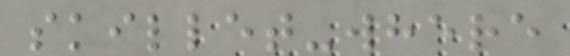skillet-where
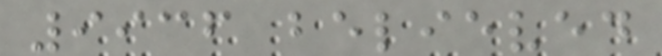9936 believed
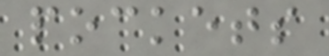pockets
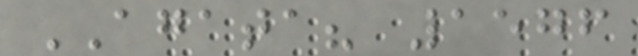AGATA? 1576
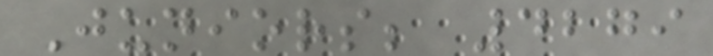Juniors; 4279
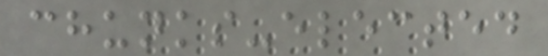chunks-elected
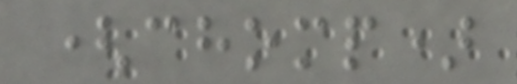(chomp)
